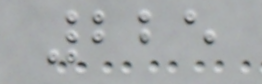225
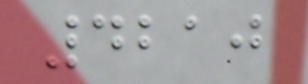4210
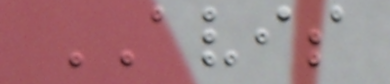AVIS
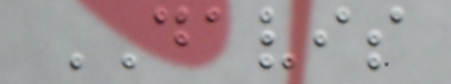DAVIS
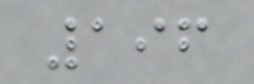196
